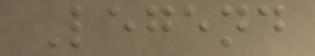Legend
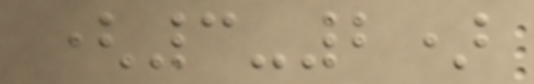(3-2)
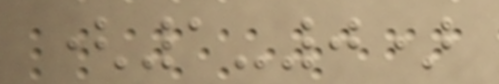(1-0)
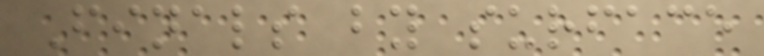Finals by surface
